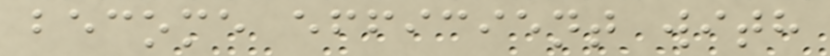become efficient with
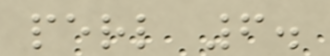perl 6.
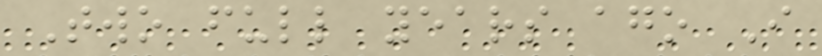Two full years ago I
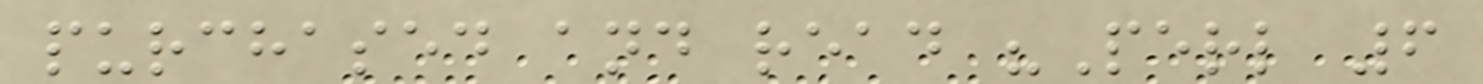purchased and read "Perl 6
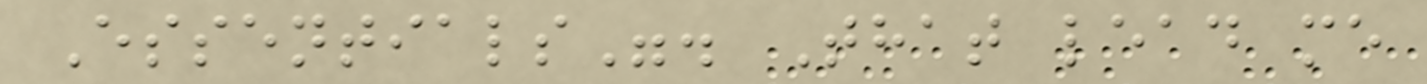Essentials". That lead me
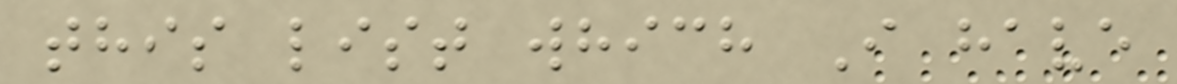this list which I have
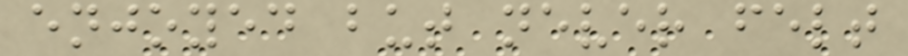enjoyed but never felt
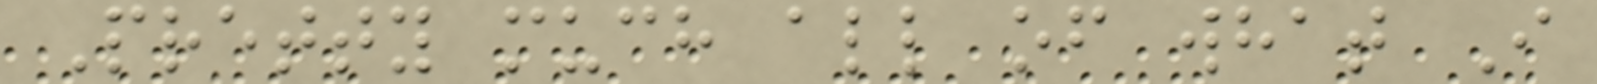Pretty much all of what I
